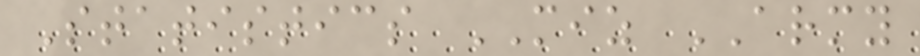Statistics MIZ ARMY
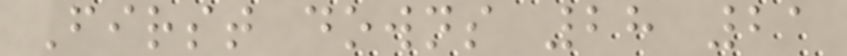First downs 28 21
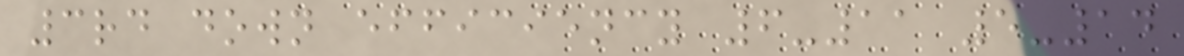3rd down efficiency 6-11 5-14
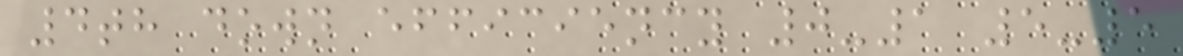4th down efficiency 0-1 5-5
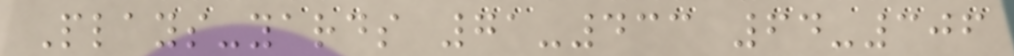Plays-yards 71-433 64-306
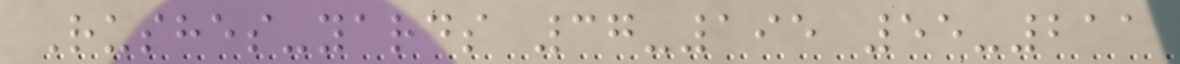Rushes-yards 37-195 55-211
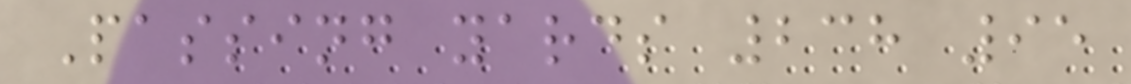Passing yards 238 95
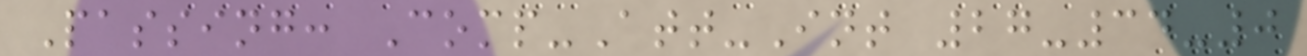Passing: Comp-Att-Int 27-34-0
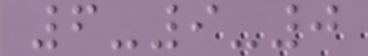6-9-0
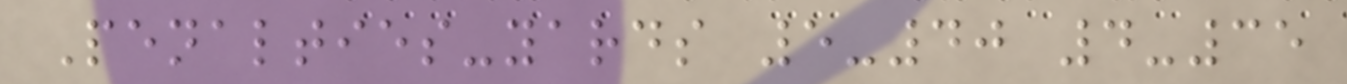Penalties-yards 5-40 4-35
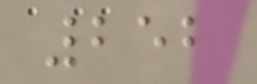252
